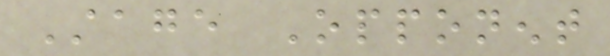Stage Opponent
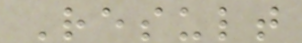Result
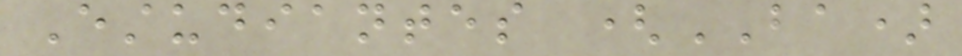Estudiantes (BA)
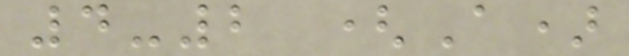4-2 (A)
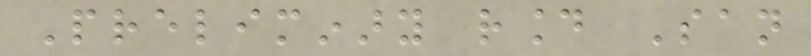Preliminary round San
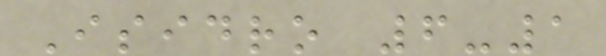Isidro 6-1
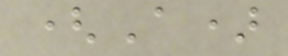(A)
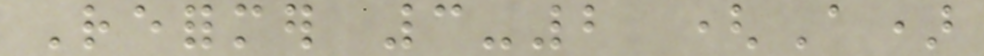Reformer 3-2 (A)
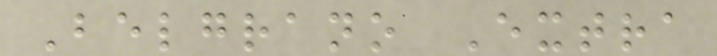Belgrano Extra
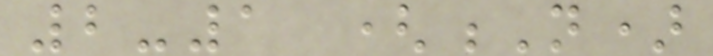2-1 (N)
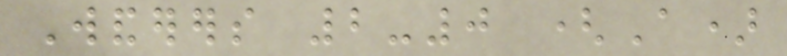Wanderers 2-0 (A)
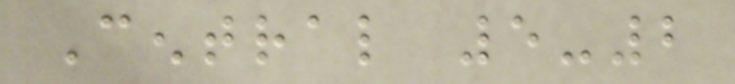Central 5-2
